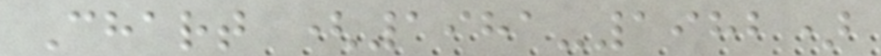Chart (1981-1982)
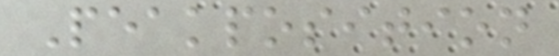Peakposition
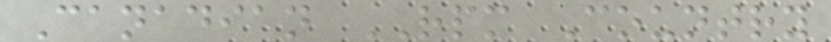Canadian RPM Country
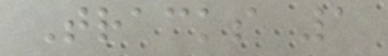Tracks 1
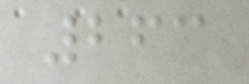263
